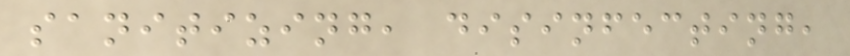sanitizing, disinfecting,
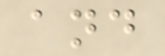and
